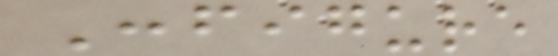Configure
